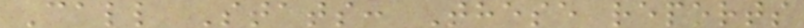Call Stats: These reports
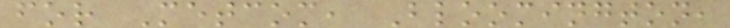for Metcom, Bloomington,
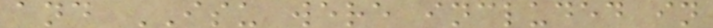and ISU were included in
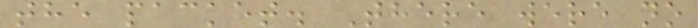the packet. There were no
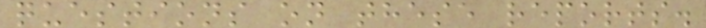questions on these reports.
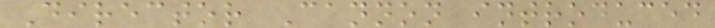Director Cannon introduced
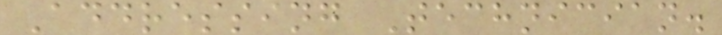Addressing Technician.
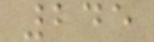245
